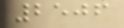2506
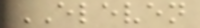ELEVEN
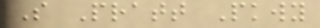S Pratt Pkwy
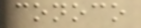conoco
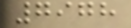7978
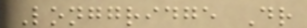Longgridge Dr
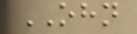OHN
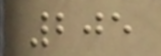205
